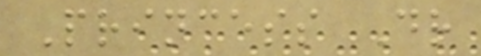Princess Dr
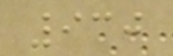930
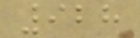928
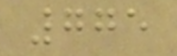775
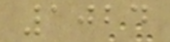1024
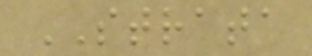STRATA
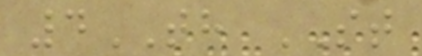4TH ST
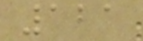121
